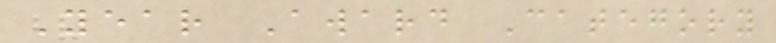Year Award Category
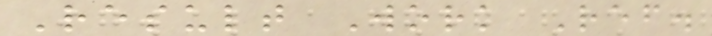Result Work Ref.
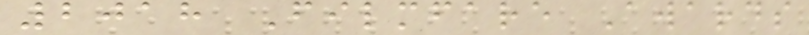2018 Filmfare Awards
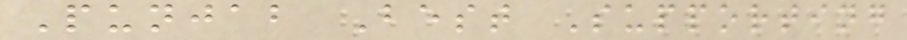Punjab Best Supporting
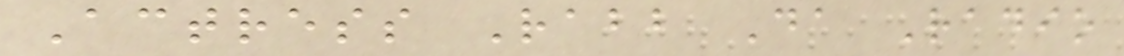Actress Rabb Da Radio
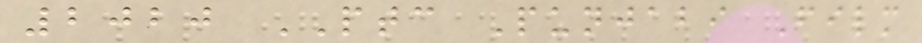2020 PTC Punjabi Film
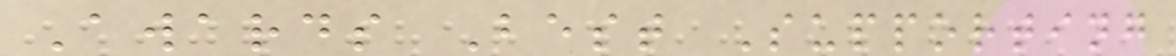Awards Best Supporting
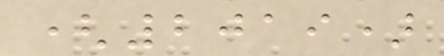(2019)
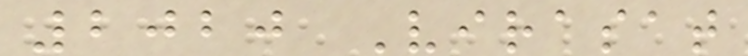2020 Virasat
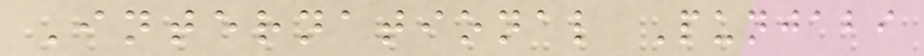International Punjabi
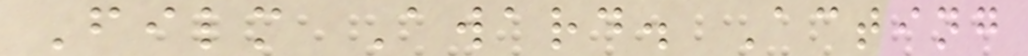Film Award. Acting
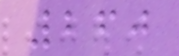260
